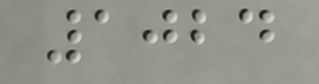1024
